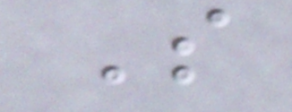S
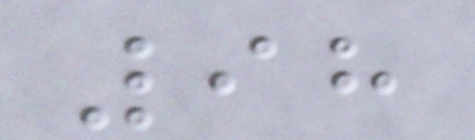98
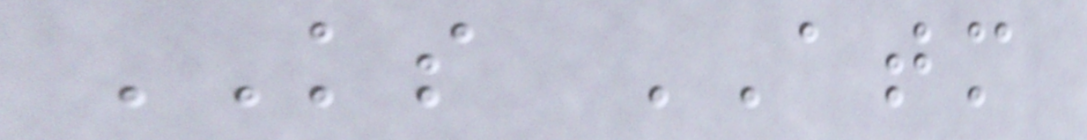KS ATM
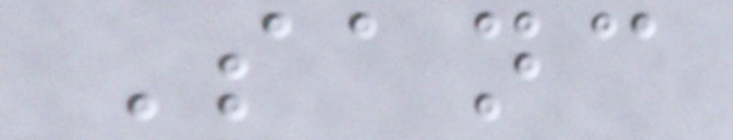Sanc
